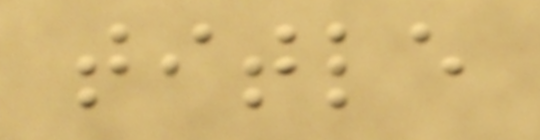title
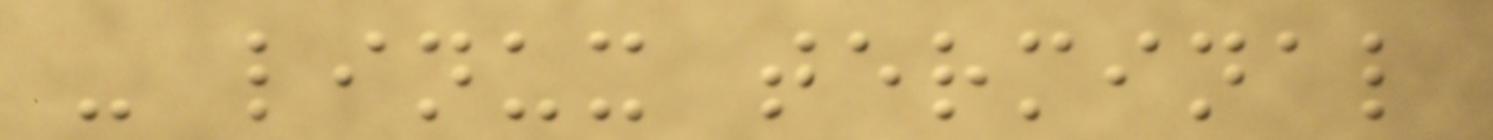- linux terminal
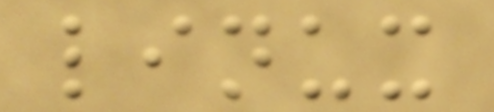linux
